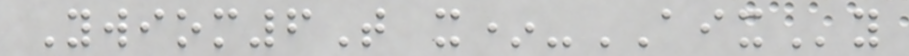Ywiom6T x*-AIXy
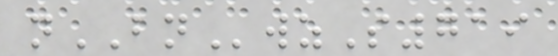nBNwzS719
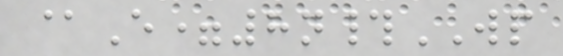@E=8n#WP
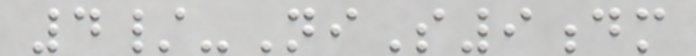4/-NiS9dm
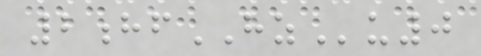2hfHZu0
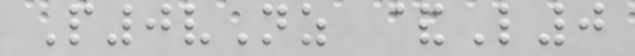P0vNz &L0
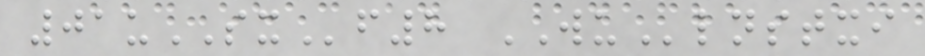01uSXf8 WUlnstxi
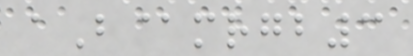aB@mrgb3
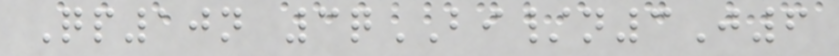Qp10n 3qBI/n3J6
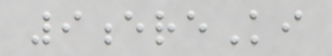9ereKi
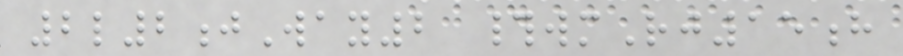2l2jWay2 #wmRj15h
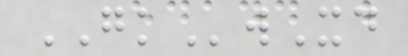GKwXd
